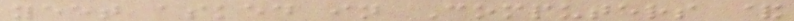yeet asked in Computers &
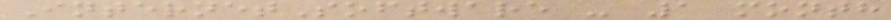InternetSoftware - 1 month
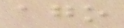ago
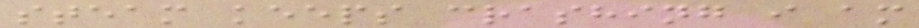steam keeps crashing i am
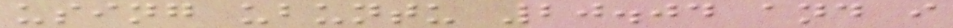using ubuntu 20.04 and i
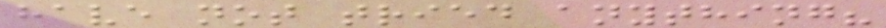have not tried anything?
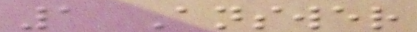1 Answer
